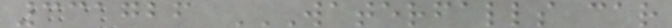331726 WATERFALLS CAR
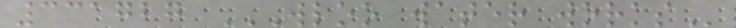331727 WLOO WATER WORKS
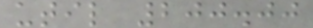util 200.00
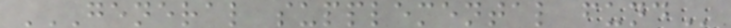GENERAL SUPPLEMENTAL FUND
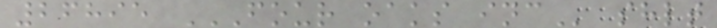26895 FOUR OAKS INC shlt
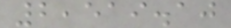2,519.10
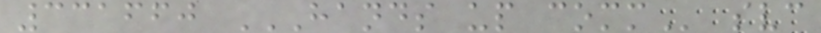331660 HANDS UP COMM svc
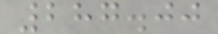287.00
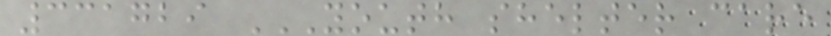331729 YOUTH SHELTER CARE
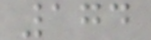174
